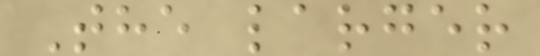The larger
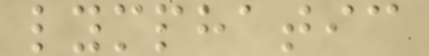lymphatic
